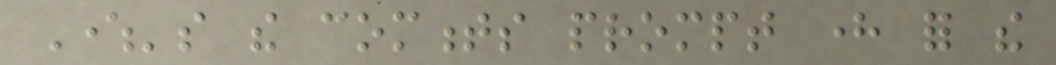Where's the comments prompt here for the
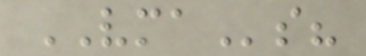VMAs?
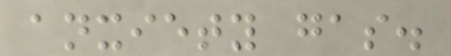anxiety gas.
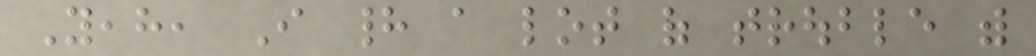Yeah, I had a lot of trouble with
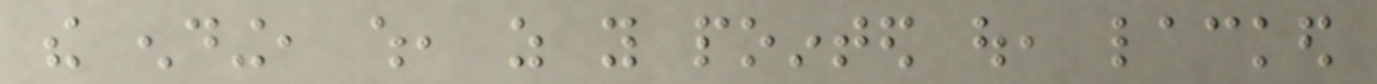the ending, which, as you pointed out, lacked
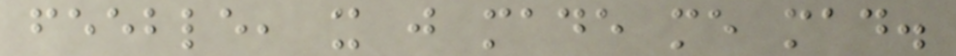feeble, it just made me mad.
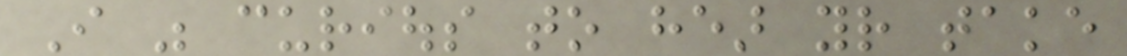I was curious to hear your take
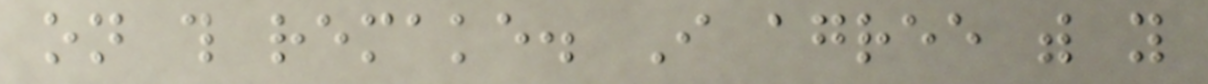on this remake. I agree with you
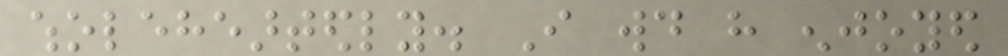wholeheartedly. I would have enjoyed
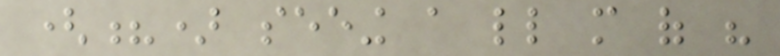(?) seeing a little more of his
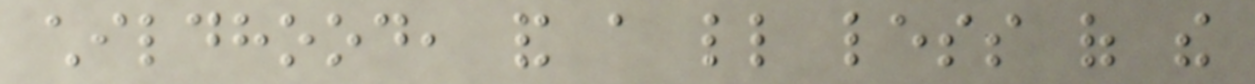childhood, and a little less of the
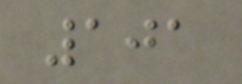101
